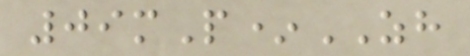09mP*ZH
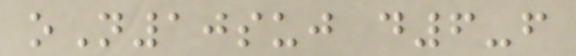oN10suj d6-f
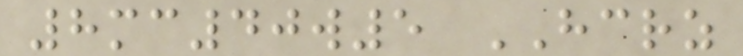8mc40w5 HCRZ
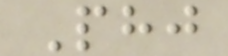Phj
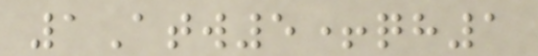1Atw5+qh1
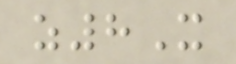z8X
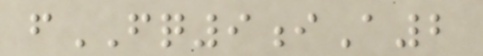fFQ9iA2
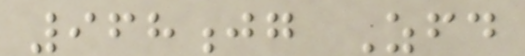968jg Zfd
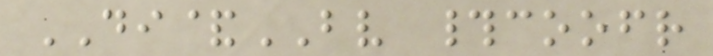DI&BV #coofr
